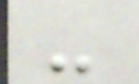-
